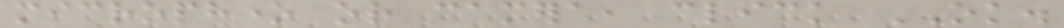microphone or camera, click OK.
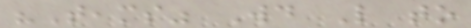"Teams" Would Like to
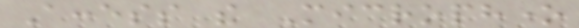Access the Microphone
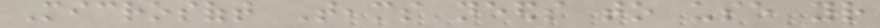Microsoft Teams needs to use your
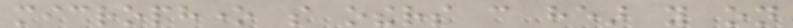microphone so others can hear you on
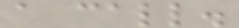a call.
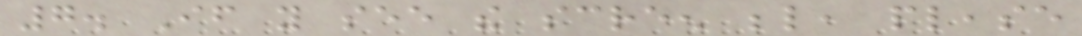7. If you see the screen below, please
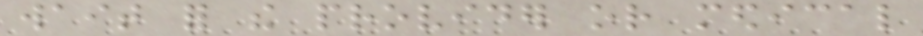wait for the provider or medical
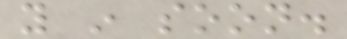you in soon.
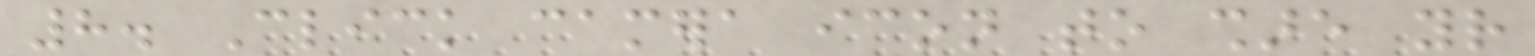8. Click camera icon to share your
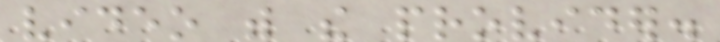video with the provider.
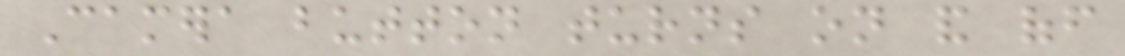Camera button turns on and off
